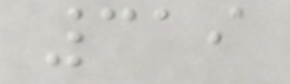319
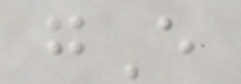gE
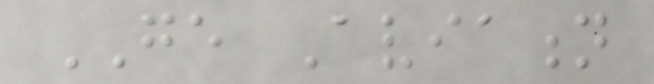GE Aviation
